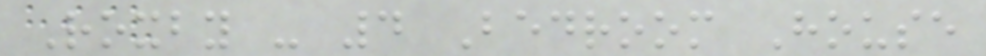Roxby - 4 Bedroom House
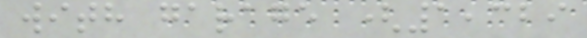with garage (1,329
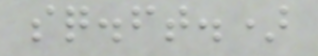sq.ft.)
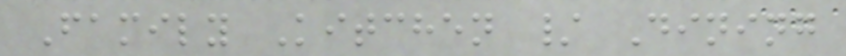Family Kitchen / Dining
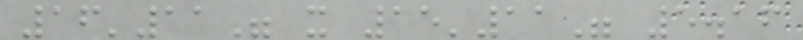16'11" x 15'11" 5.16
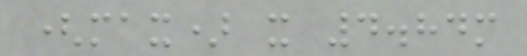(max) x 4.84m
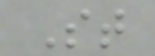St
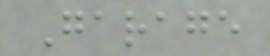Garage
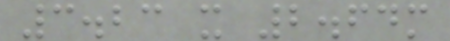3.23 x 2.64m
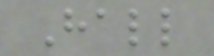Hall
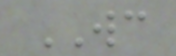WC
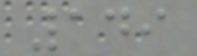149
